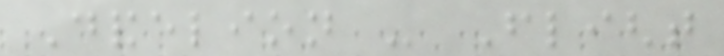Dandelion - Flight
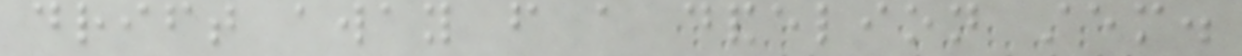drift away from a dandelion stem.
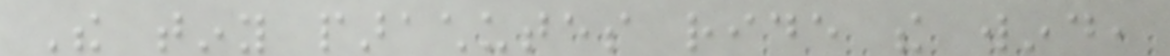The tiny parachutes ride the wind,
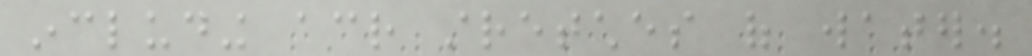including across stretches of water.
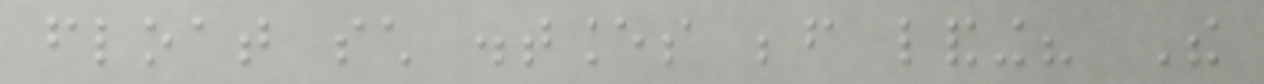float such distances before landing? The
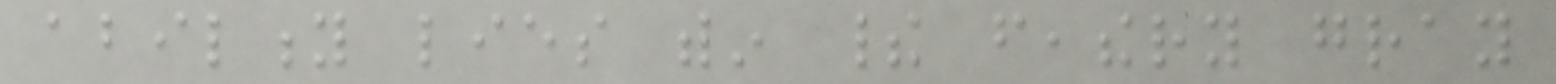ability lies within their feathery gray
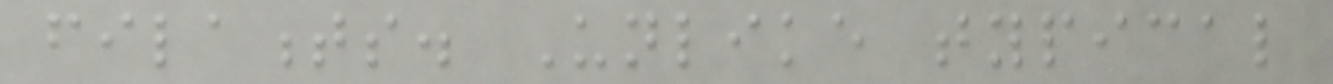filaments. Unlike typical
